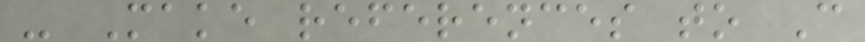- Make references to C
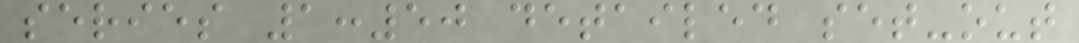series 1:50 detailed set-out
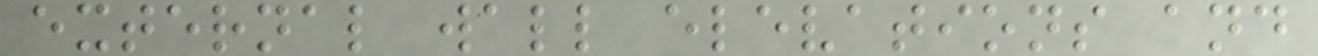external wall elevations and
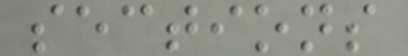sections
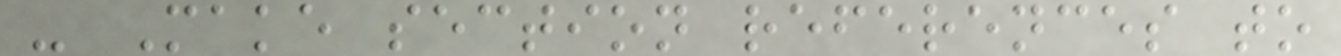- Make section references to
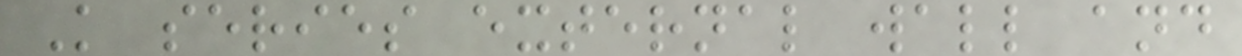K series external wall and
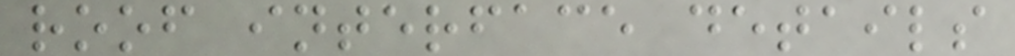roof interface details
